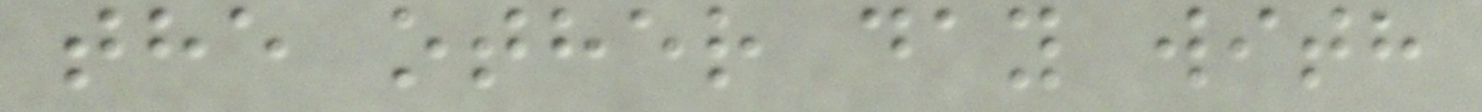the other day with
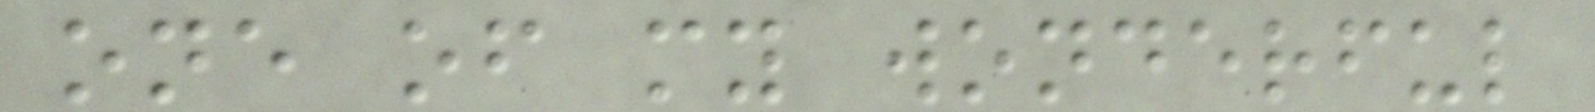one of my wonderful
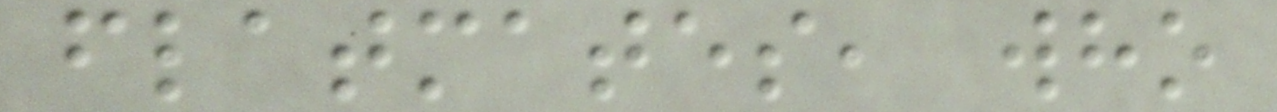flatmates, who
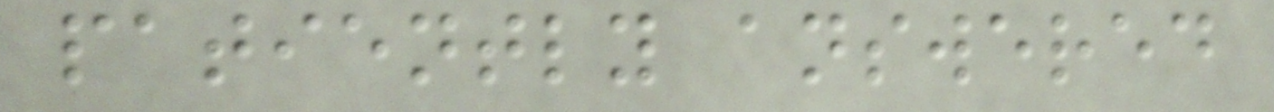patiently answered
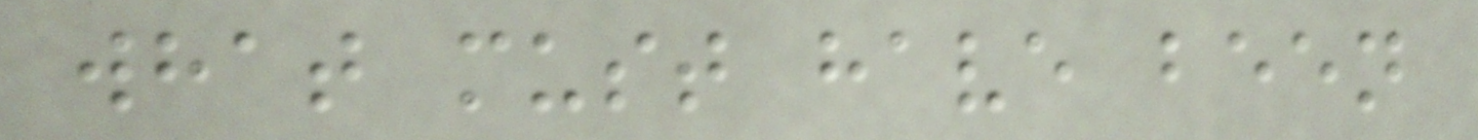what must have been
